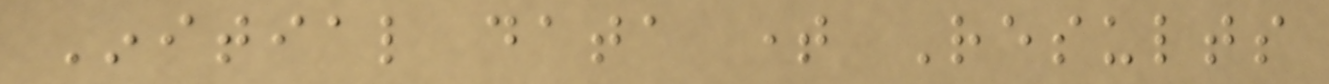Initial data time Results
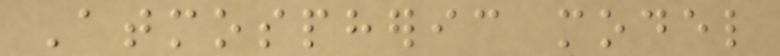Atmospheric model
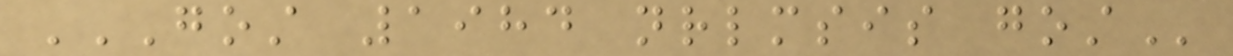GOST 1984 NRLMSIS GOST
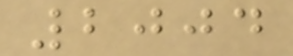2004
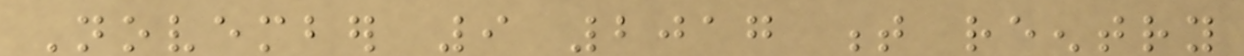November 9 2017 t reentry
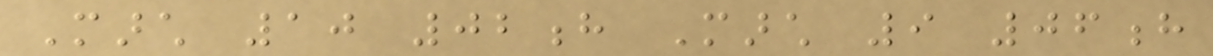March 10 02h March 9 06h
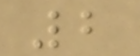2
